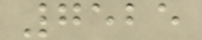7525
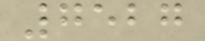7527
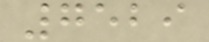7529
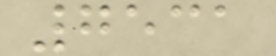7531
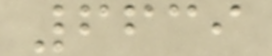6639
